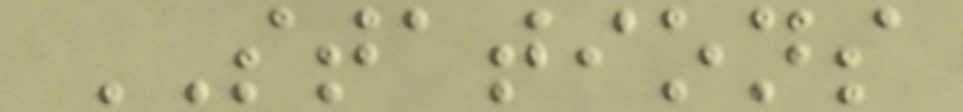STATIONS
